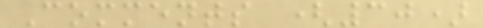Comments (30)
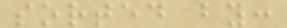sorted by:
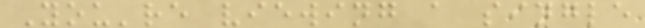You're viewing a single
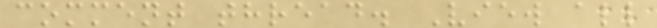comment thread. View all
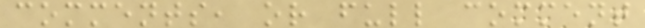comments, or full comment
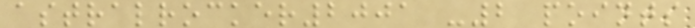astralrocker2001 -2 points
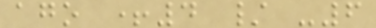ago +4 / -6
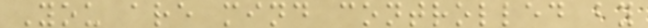You are mind controlled by
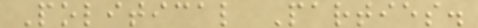Political Parties.
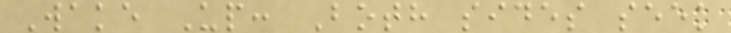Wake Up: Both sides seek
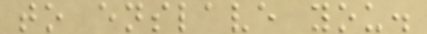to enslave you.
